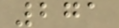271
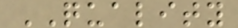QUALITY
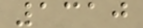1310
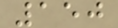150
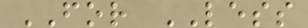FOR LESS
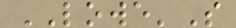LOWE'S
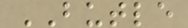BUTLE
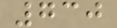730
